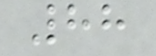88
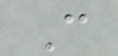C
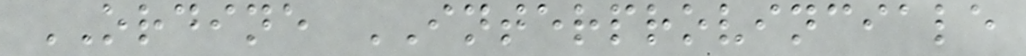ORDINE INTERPROVINCIALE
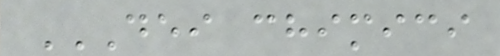DEI CHIMICI
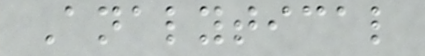Analytical
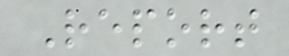Report
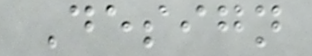Design
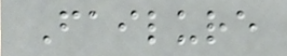Failure
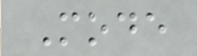Mode
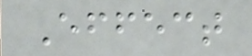Effect
